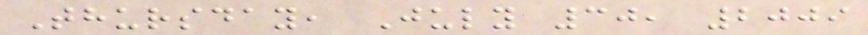Thursday, July 30, 2009
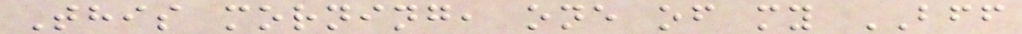This morning, one of my BFF
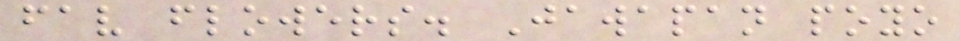fav flowers. Jawapan poyo
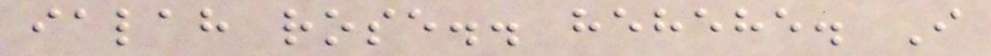ialah rose.. hehehe. I
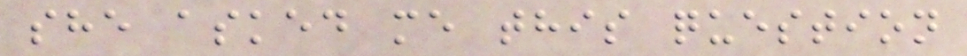she asked me this question
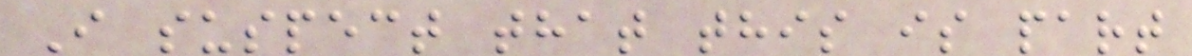I suspect that this is part
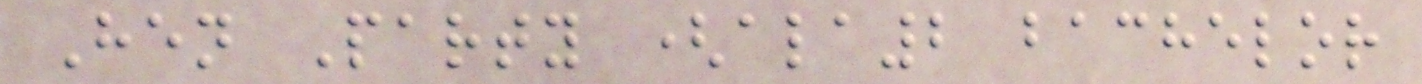Hen Party (ala2 bachelor
